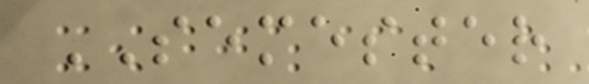SEMESTER
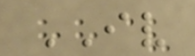IV
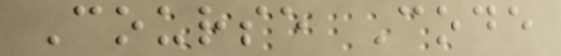Course Code
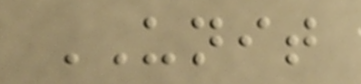UNIT
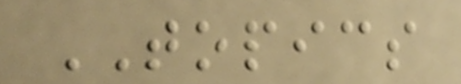TOPICS
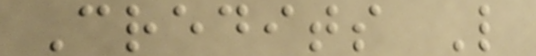Credits L
